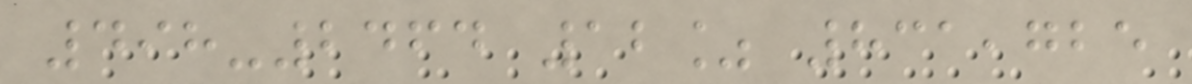498-2464 12% 831,725
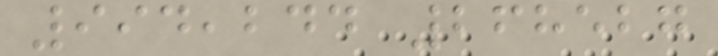994,244 268527
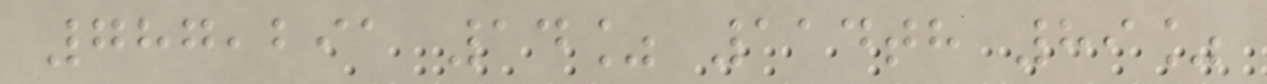787,291 14% 114th 89%
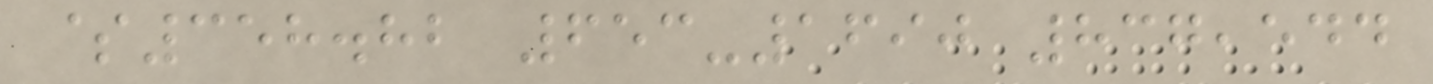$358.82 653-1690 837,544
